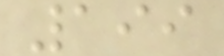199
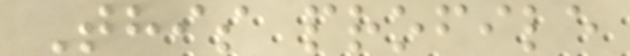This profile
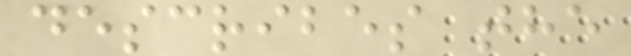describes the
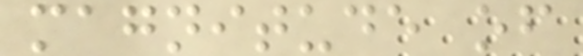magnitude of
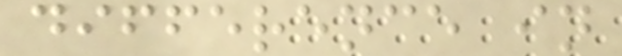difference in
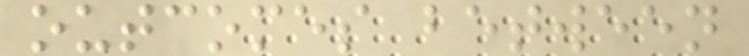outcomes between
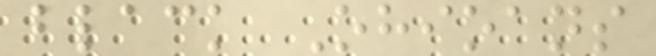black Ohioans
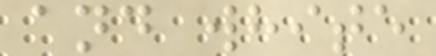and white
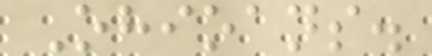Ohioans.
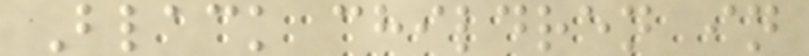Black children in
